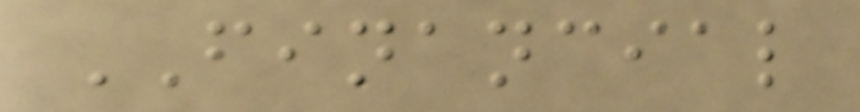FINANCIAL
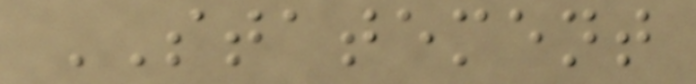STATEMENT
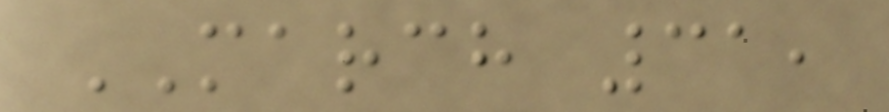MARCH 31,
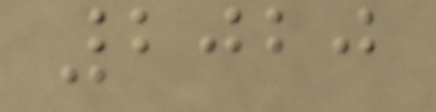2020
